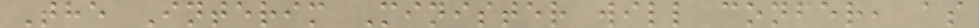The Interim Minister will confer, as
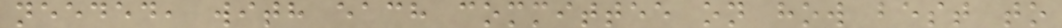needed, with each committee on how best to
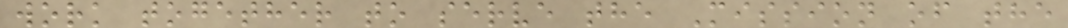work together to serve the Mission of the
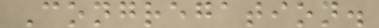Congregation.
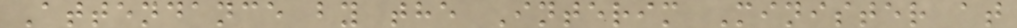Attendance by the Interim Minister at
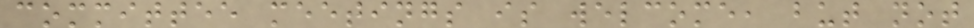committee meetings is welcome, but not
